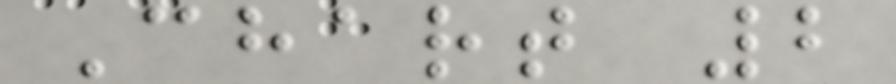Chart 2
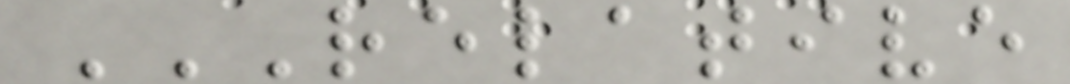RELATIVE
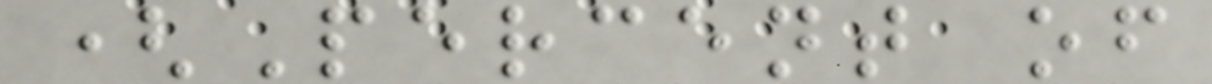(Percent of
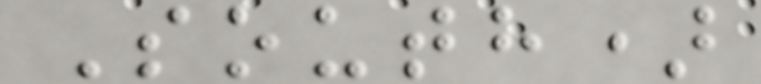South)
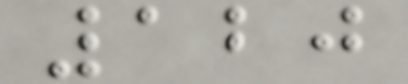120
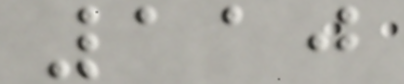110
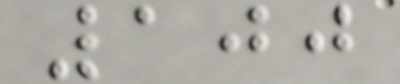100
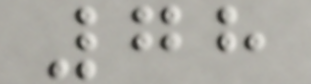78
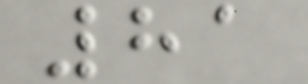81
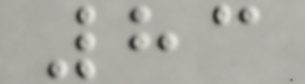83
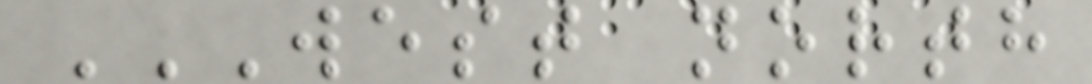WEST NORTH
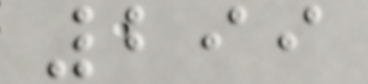299
